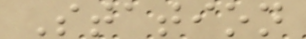Station
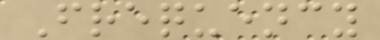Frequency
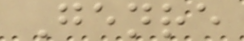Genre
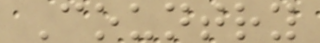Country
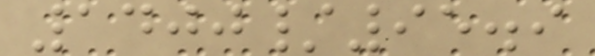1400/95.9
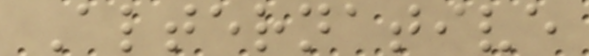Alternative
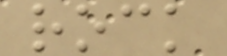rock
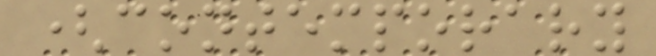(contemporary
